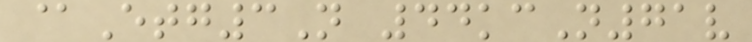@Etg3N 44kcN71v
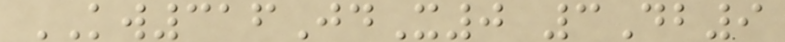KW316JdX0 3Db9
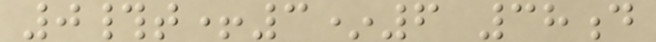0#t+3*6 38d
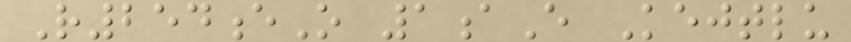R254eO 1aE Kejtlu
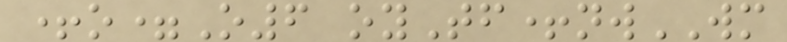+o=O6 oyTf+nwWM
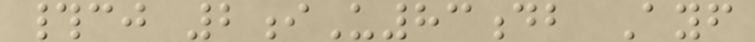#cj 2iU83db Ayf
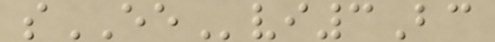sEEvi3Bc
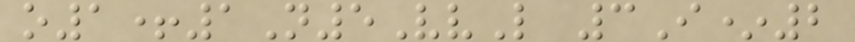o1+1N5VvL 3I*2
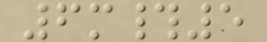6m#5
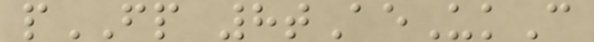pFP 8tAeUkC
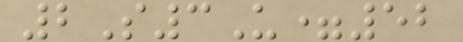2S3U=52
